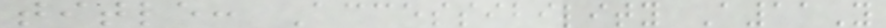title: Accessibility A11Y
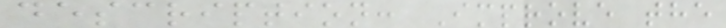description: Improve the
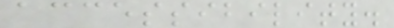accessibility.
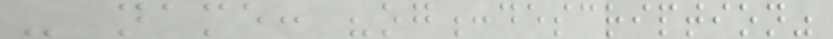- name: "og:description"
